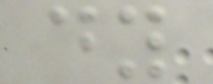dy
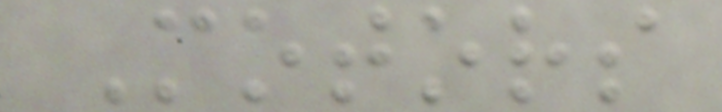Motors
